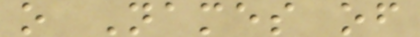o Names of
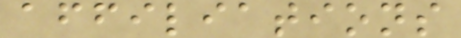affiliations
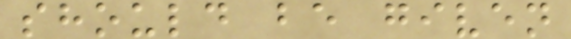should be given
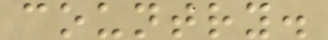country.
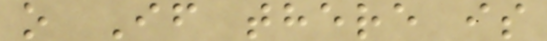o If there is
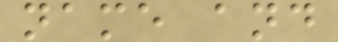name and
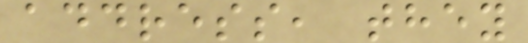address, they
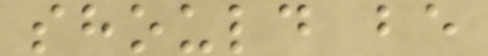should be
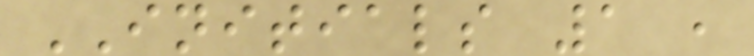INITIALS 1 ,
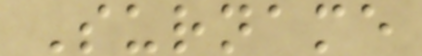Surname
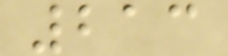213
